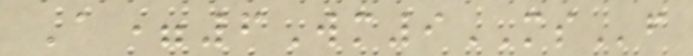A=6Wm9MSf
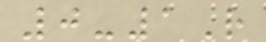0-1R
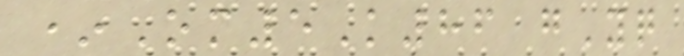*Om5K86 gYq
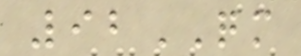92QM
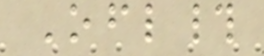Ofl#
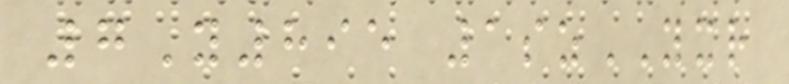7Y895 1szYXR
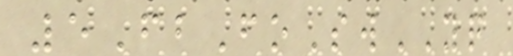5FbFoSwYQ
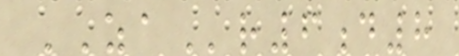ZAr6d8
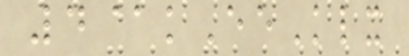4@kEeKlx
